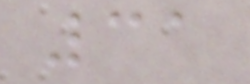31
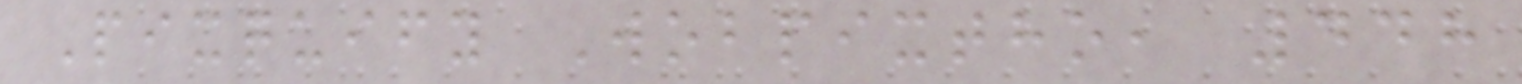Pixquify Wobpixtho, 448
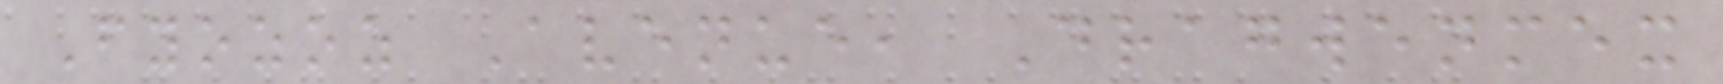Fyozoz Avenue, Dragwenmex
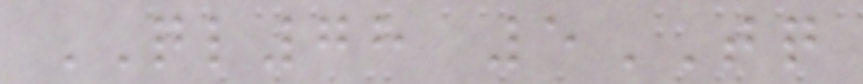QL78 5TQ
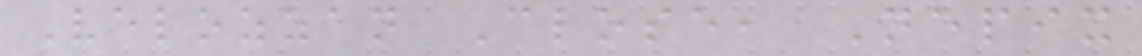Velozzan Close, Nepix
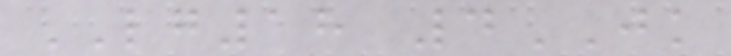LG18 4JK
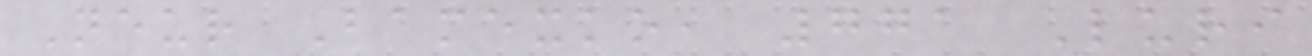Neur Bamexko, 771 Luri
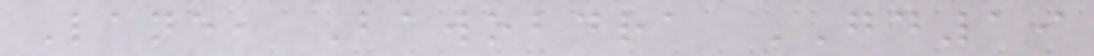Lane, Bawobdra GD19
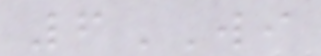6WI
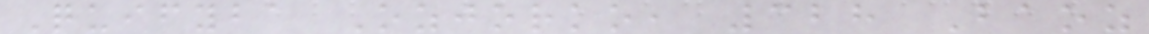Quifyba Ozjorko, 328 Baoz
